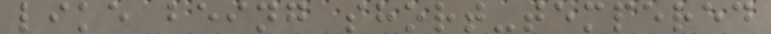like being short-tempered
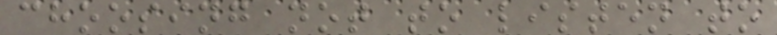choosing not to listen to
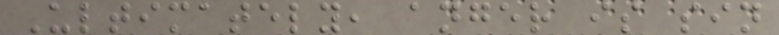Ultimately, anger is sin
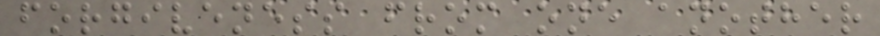forgiveness from one another
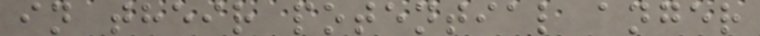in their potential anger
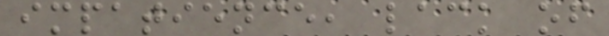impatience, lack of
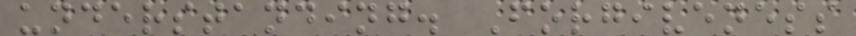understanding. Forgiveness
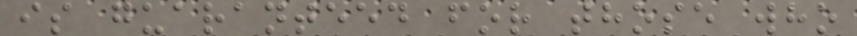is guaranteed for those who
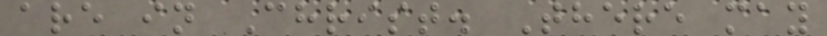are in Christ. There may
